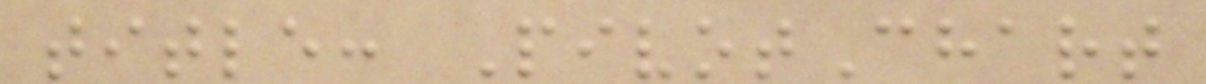title: PivotChart
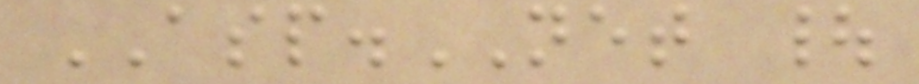ASP.NET |
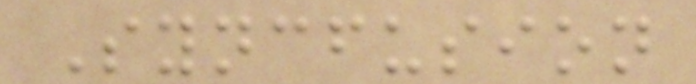Syncfusion
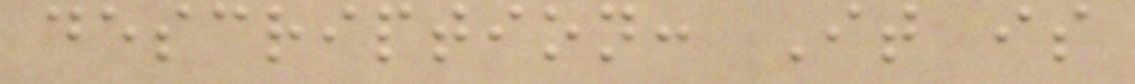description: It is
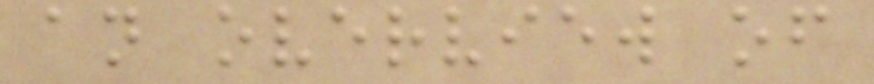an overview of
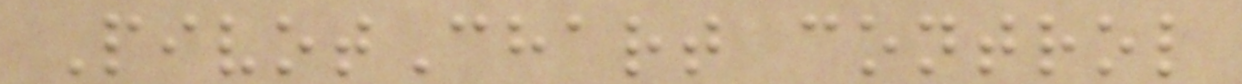PivotChart control
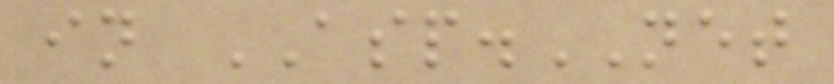in ASP.NET
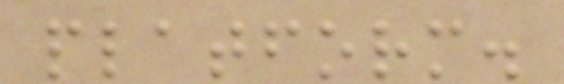platform.
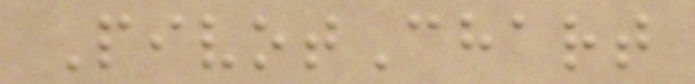PivotChart
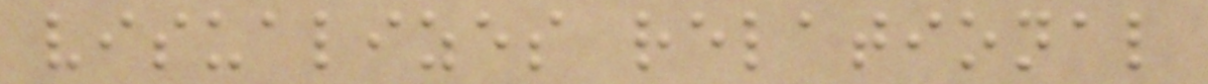visualizes relational
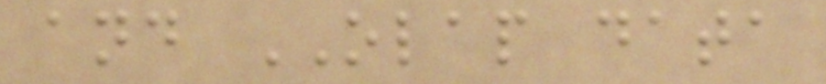and OLAP data
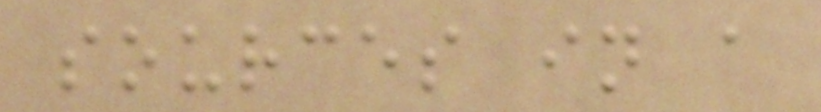sources in a
